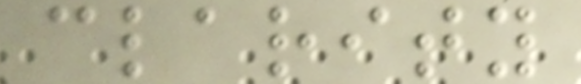clarity
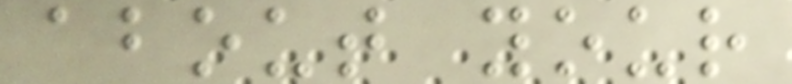about your
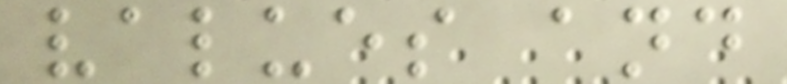values and
